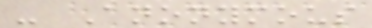- Anonymous
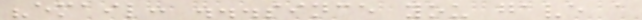"email: ...since you gave a
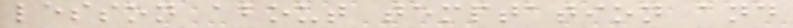lesson about temptation and
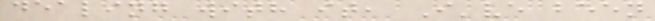dealing with it, I've been
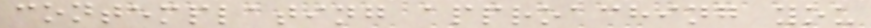contemplating approaching you
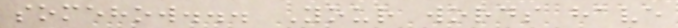somehow... Your words have
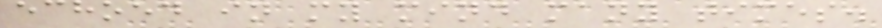echoed in my mind many times.
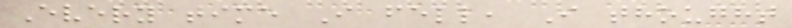Every time I fell, I thought
